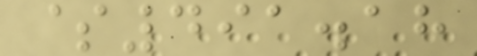$491.18
